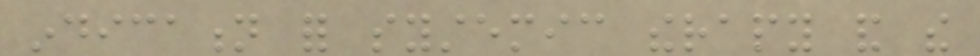indication for systemic therapy and the
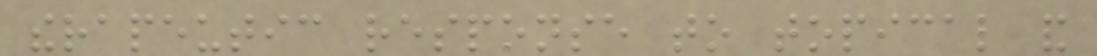therapeutic response to topical and
